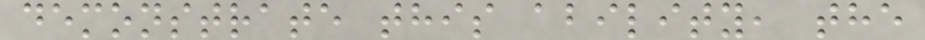demonstrate this ability, the
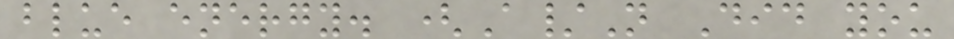blue energy. (A/N Did you
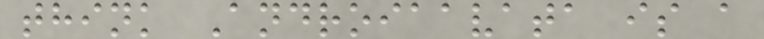think Androiaavata is a
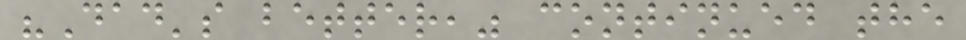"Dad's better," continued the
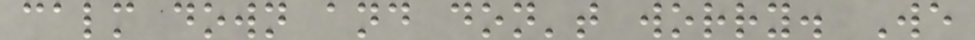calm down and don't worry. We
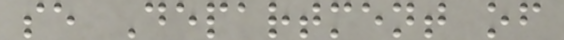se Department of
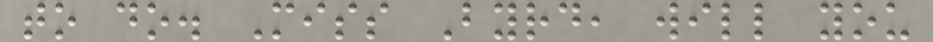to do. Miss Byrd, will you
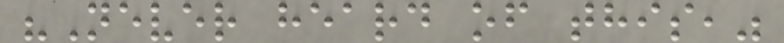"Never heard of this,"
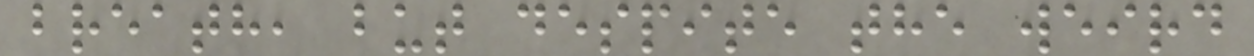breath, but despite the weird
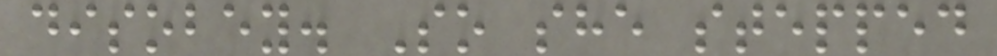disobey. So she stepped
